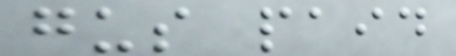gus paid
